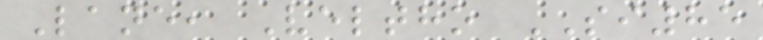Lane, Veltho SI85
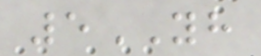5YH
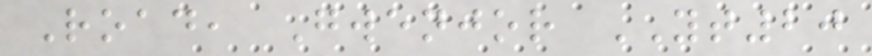Road, Gwenjor YT20
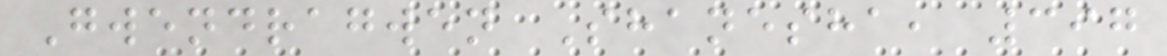Gwendragwen Shanesha, 397
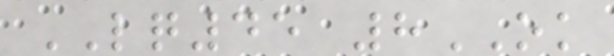LQ45 8OK
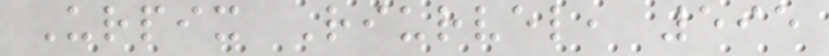Urpix Riurvel, 595
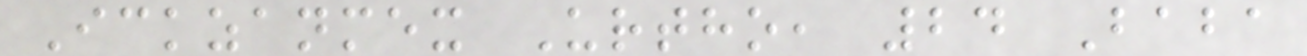Ickzanmex Urtho, 24 Baba
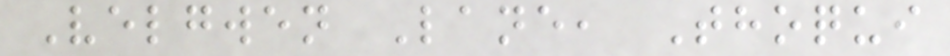Velgwen Lane, Thoqui
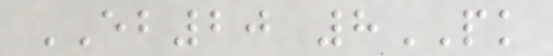EB20 8PK
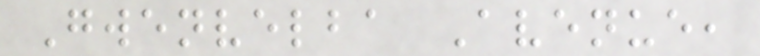Gwenvelba Avenue,
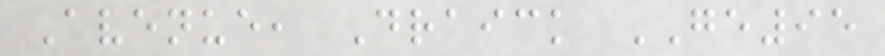Avenue, Draick GE95
